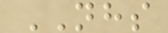NHS
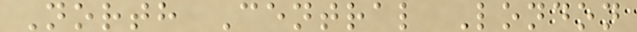North Central London
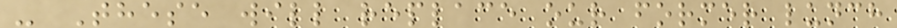- These will replace our former lunch
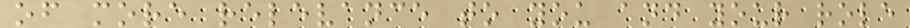of more relevance to you and your role
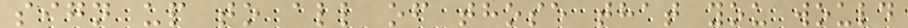sign up to all of those that you would
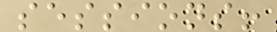sessions!
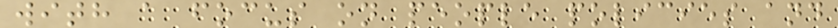with a focus on people policies and
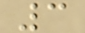3
